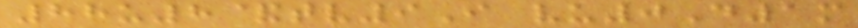88u8&tv9I vu0D1m
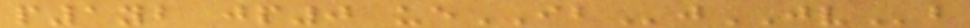p1yb jp0 ueIBjJVb
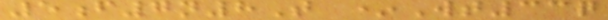5f7n8T *Wt33q
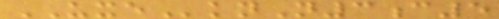UXEknN3c5
